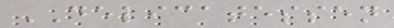DELICATESSEN
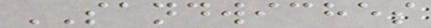SANDWICHES
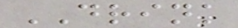DRINK
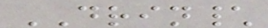DRIN\
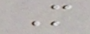M
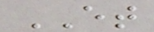ET
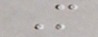M
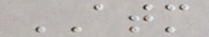ATM
